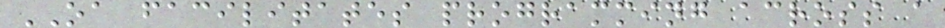OA facilitates programming across a
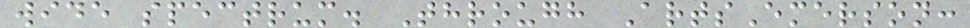wide spectrum. Through ArtsEmerson:
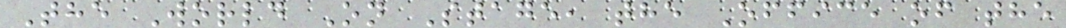The World On Stage, the Office of the
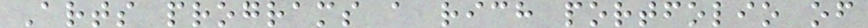Arts programs a rich portfolio of
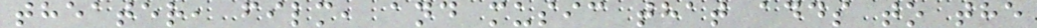theater, film, and music that adds to the
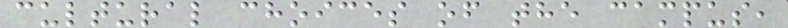cultural choices of the campus,
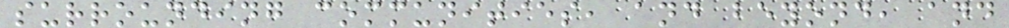surrounding communities, and beyond, and
